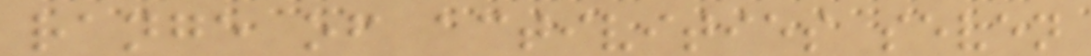range of activities seven
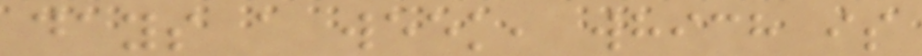days a week, which is
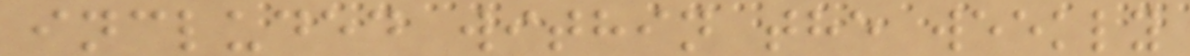included within the weekly
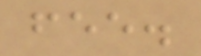fee.
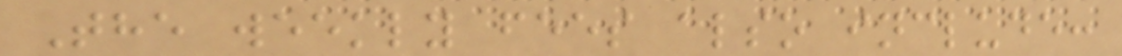The weekly fees also include:
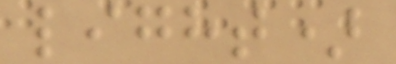light)
